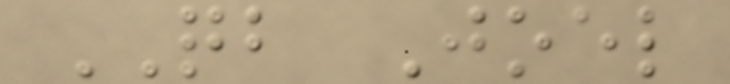QB Joel
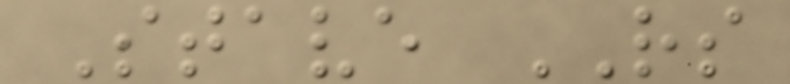Stave RS
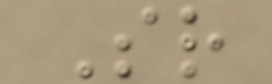Sr
